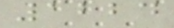1224
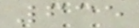635
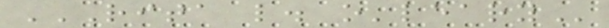RITA L. O'LEARY
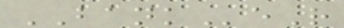BANKeR
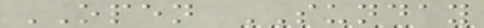OPEN SUNDAY
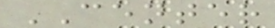CENTER
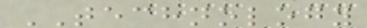TECHNOLOGY
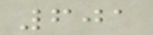601
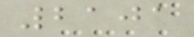2101
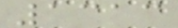1313
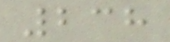238
